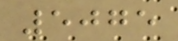5075
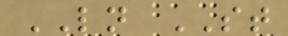LN ST
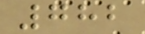782
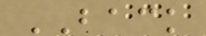BACK
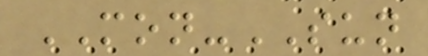MON-SUN
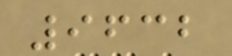9632
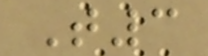T3
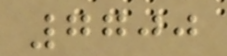7700
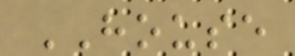HOUSE
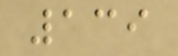139
